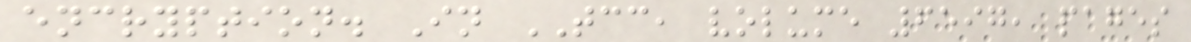encryption. In TCC, volume 6597, pages
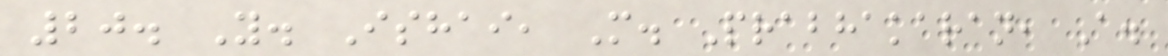20. Y. Ishai, M. Prabhakaran, A.
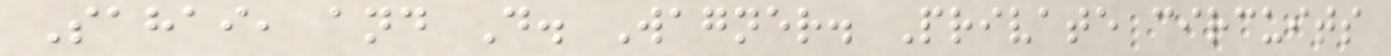Sahai, and D. Wagner. Private circuits
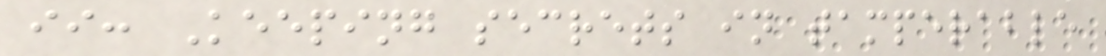ii: Keeping secrets in tamperable
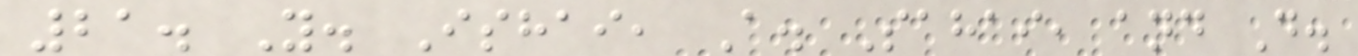21. Y. Ishai, A. Sahai, and D.
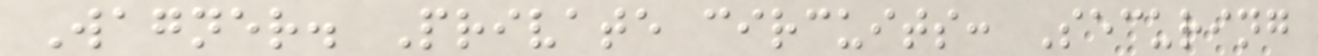Wagner. Private circuits: Securing
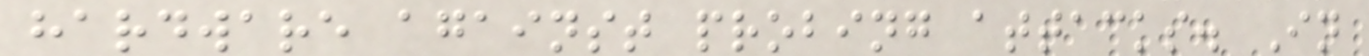hardware against probing attacks. In
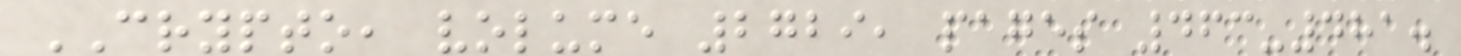CRYPTO, volume 2729, pages 463-481.
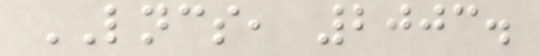LNCS, 2003.
